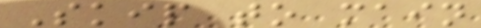Skip to main
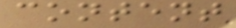content
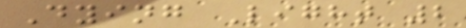Dying Light 2
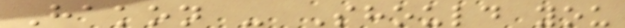Hakon - Should you
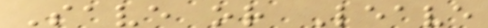Save or Leave
